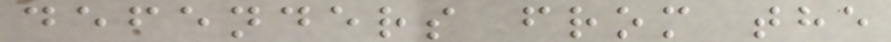defenders from the
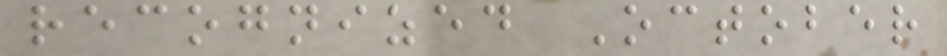recognized October
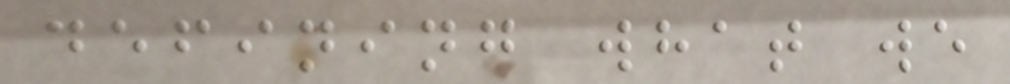defining what we
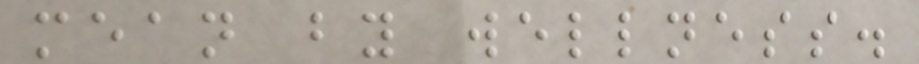mean by wellness.
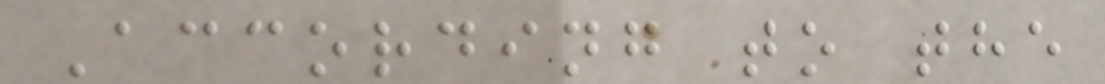According to the
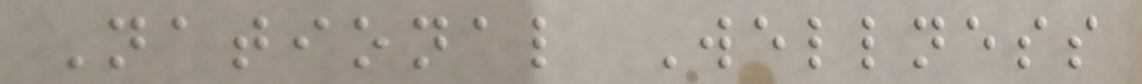National Wellness
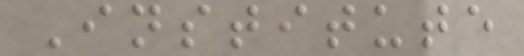Institute
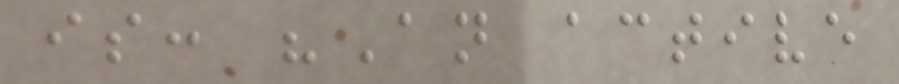is: "An active
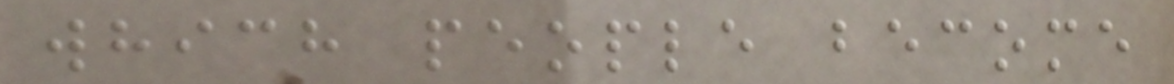which people become
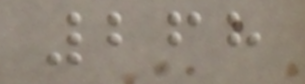268
